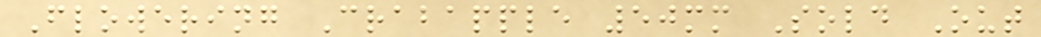Flowering Crabapple 50mm Sold Out
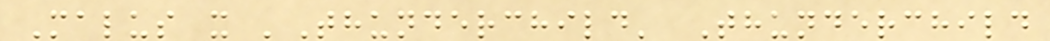Malus x 'Thunderchild' Thunderchild
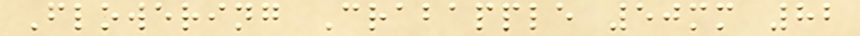Flowering Crabapple 50mm 82
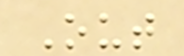Out
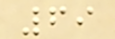69
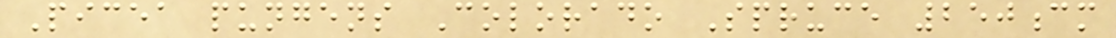Picea pungens Colorado Spruce 250cm
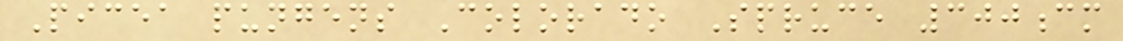Picea pungens Colorado Spruce 300cm
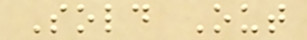Sold Out
